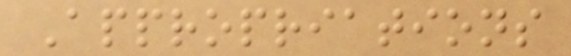Appropriations
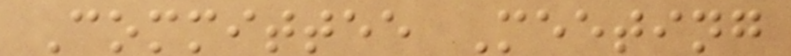Committee Meeting
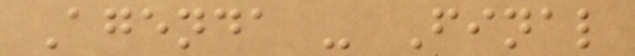Agenda - Final
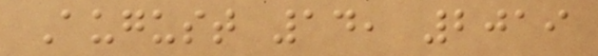August 14, 2019
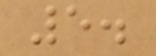5.
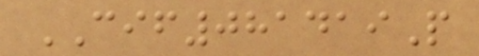CIF081419P
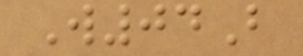W04B
